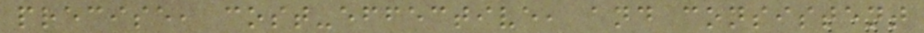precise, cost-effective, and consistent
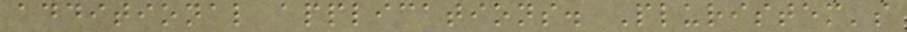additional applications. Pluristem's
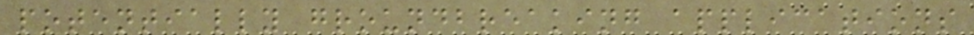potentially groundbreaking applications
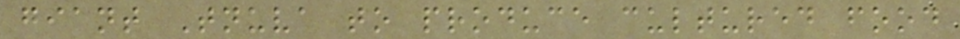giant Tnuva to produce cultured food
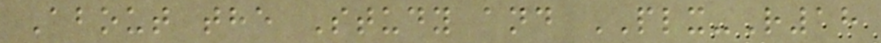About the Study and PLX-R18
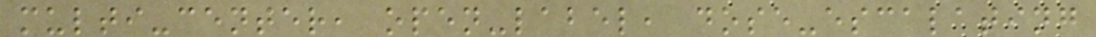multi-center, open-label, dose-escalating
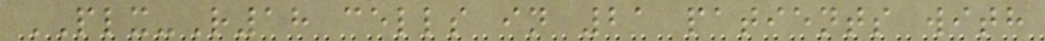PLX-R18 cells in 21 patients with
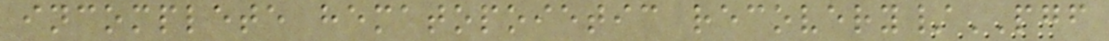incomplete hematopoietic recovery/PGF
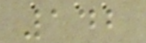142
